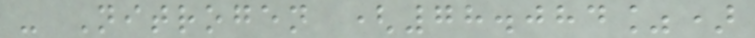- Nitrogen (78.084%)
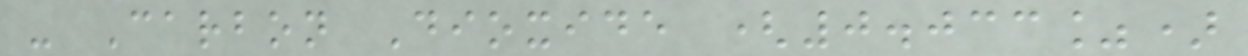- Carbon Dioxide (0.033%)
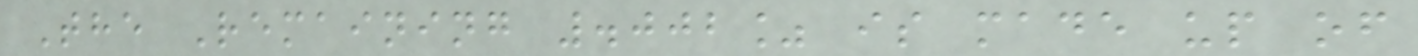The Remaining .002% is made up of
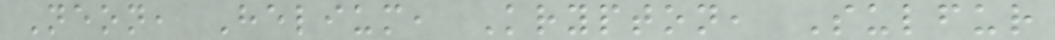Neon, Helium, Krypton, Sulfur
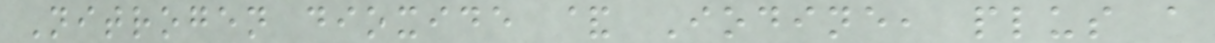Nitrogen dioxide & Iodine, plus a
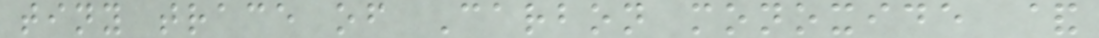tiny trace of Carbon monoxide &
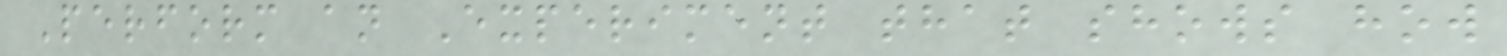Perform an Experiment that shows how
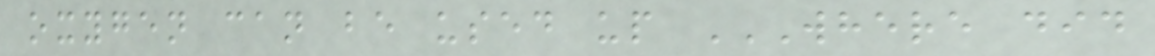oxygen can be used up WHERE DID
